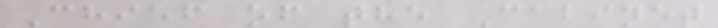Chief of the Cabinet
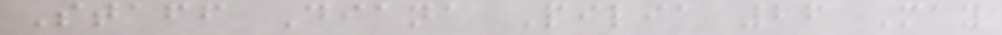Staff Diana Pilia 26 May
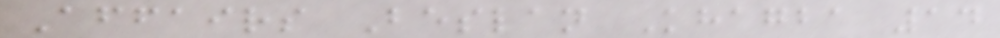Affairs Beslan Khagba 14
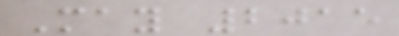May 2015
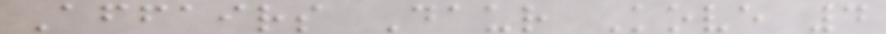Affairs Daur Kove 4
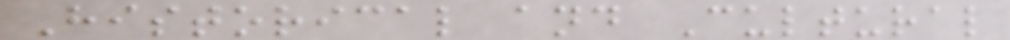Historical and Cultural
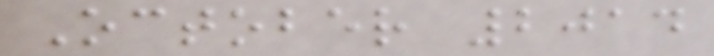October 2014
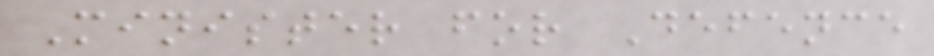Minister for Defence
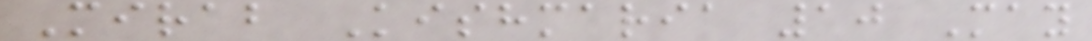Mirab Kishmaria 10 May
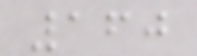160
